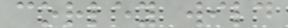corley wild
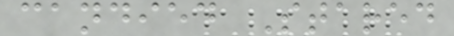candied Stared
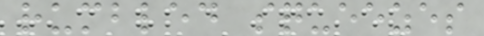rumbled squeezes
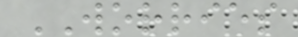WORRIES
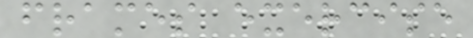frames exercise
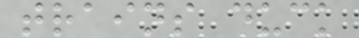trains duck
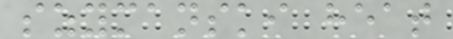szymanski heat
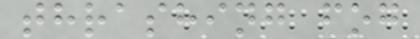thrashing fog
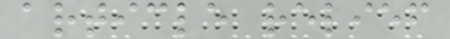article relief
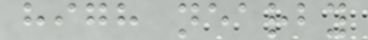high nearby
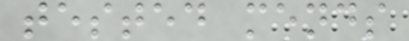tested mends
